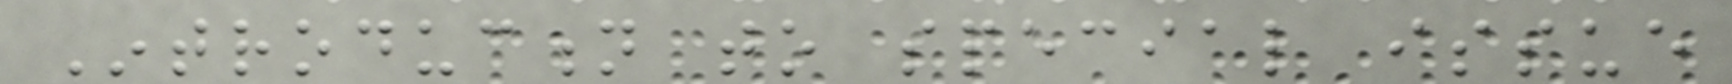Introduction to special issue
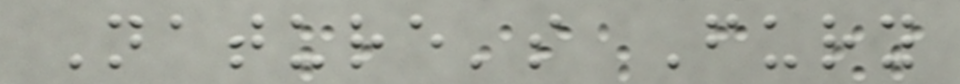Nature's Fury
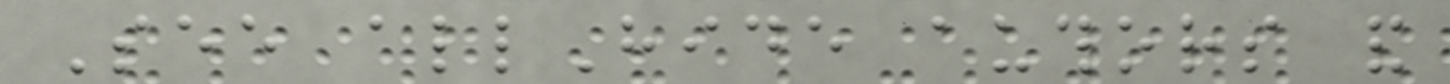See allHide authors and
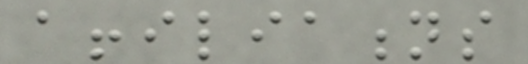affiliations
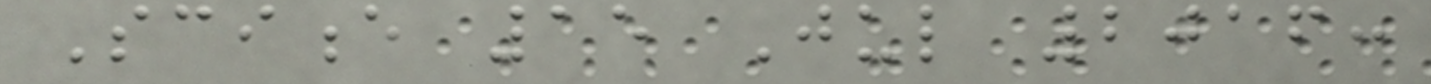Science 15 Jul 2016:
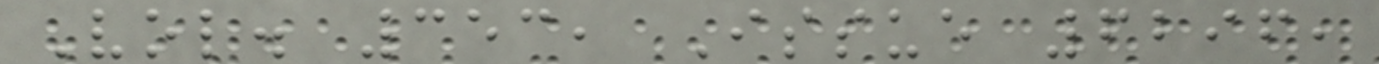Vol. 353, Issue 6296,
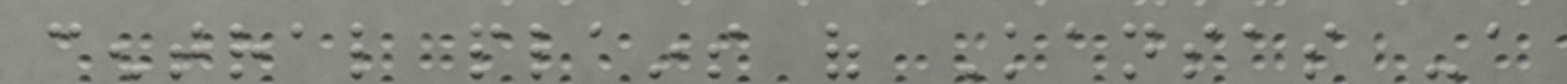central plains of Kansas -a
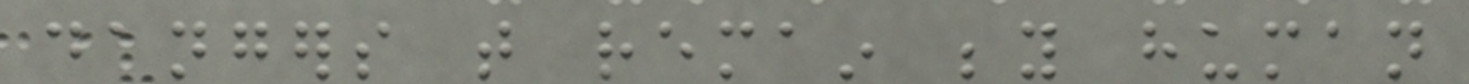dangers that remain beyond human
